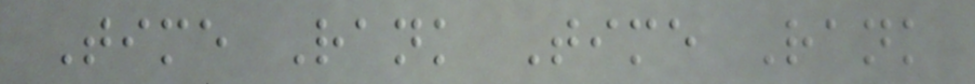Time Rank Time Rank
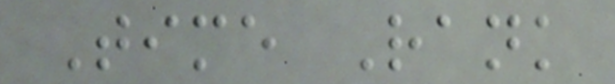Time Rank
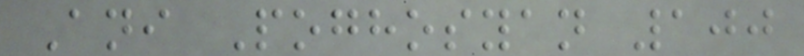Ani Poghosyan 100
